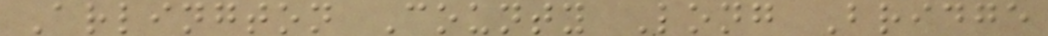Arlington County Long Bridge
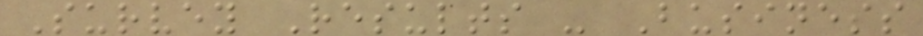Survey Results - Business
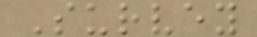Survey
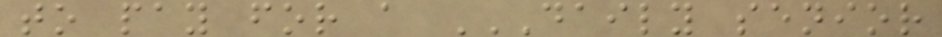to pay for a DAILY SENIOR
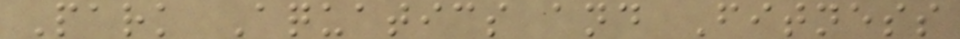Park Aquatics and Fitness
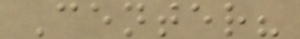Center?
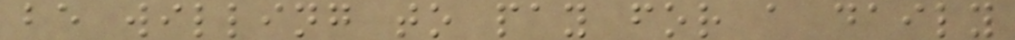be willing to pay for a daily
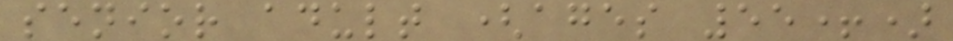senior adult (ages 55+)
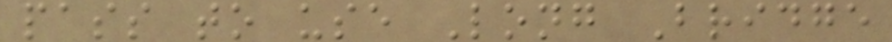pass to use Long Bridge
